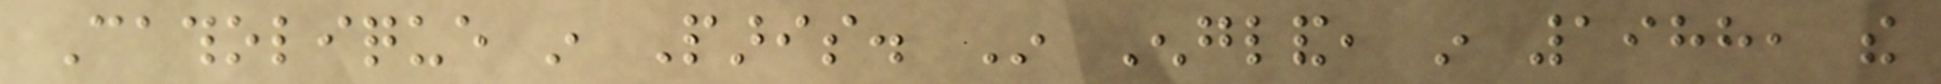Catholique in Paris. In England, in 1988, the
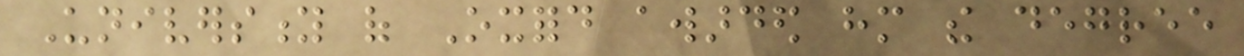University of Oxford awarded him the degree
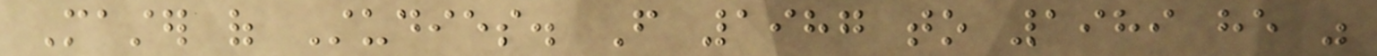Master of Studies. From 1987 to 1989 he was
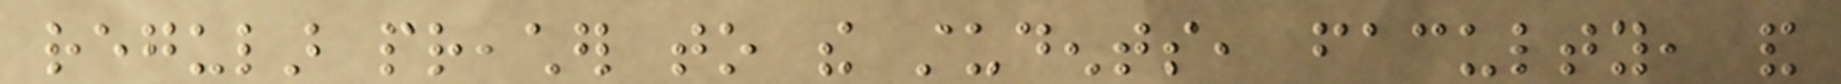regular preacher to the students, faculty, and
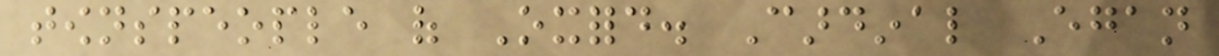townspeople of Oxford. Cardinal Egan
